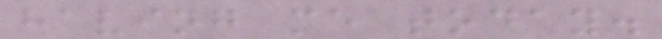having me today.
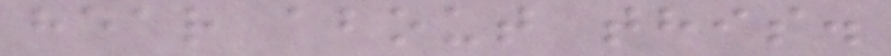hear about this.
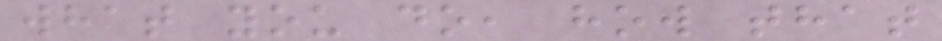what you do, how that
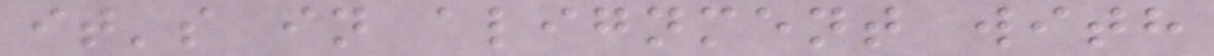it's in alignment with
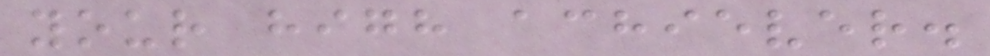your high achiever.
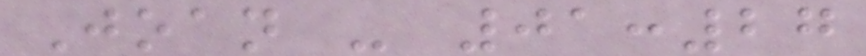Joan - 01:27
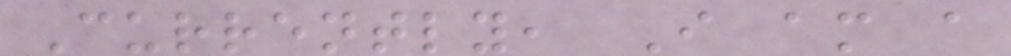Currently, I am a
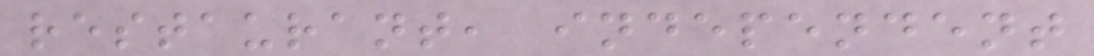restaurant, independent
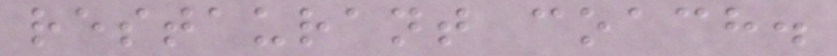restaurant coach.
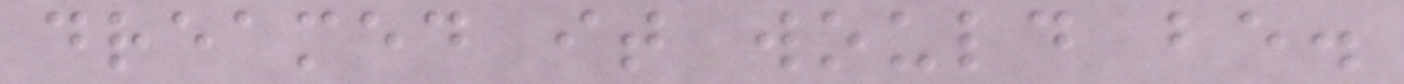dreamed it would be.
